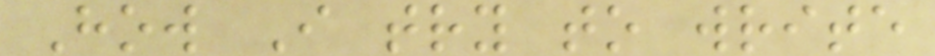How I try to write
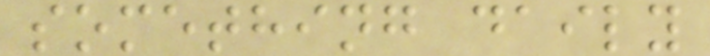something daily
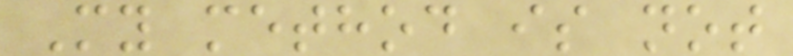My method is not
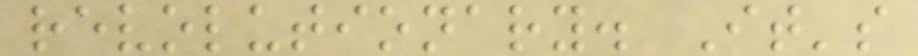revolutionary. It's
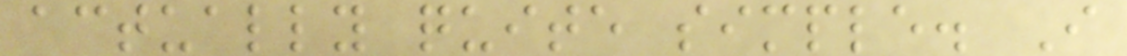actually quite simple. I
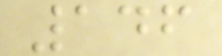146
